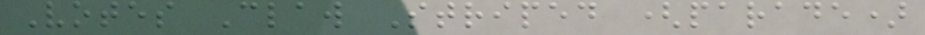Votes Claw Striped (parade)
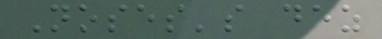Noses's dez
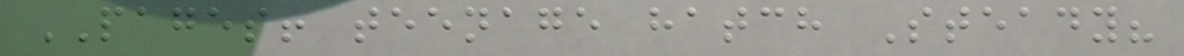PAGES! teenage hatch Steady?
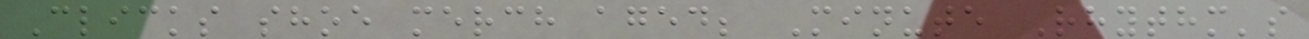Clicks shoe merch aged; Minute Rhythm's
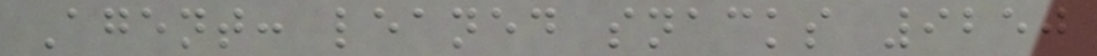Agent: leaned snacks 9250
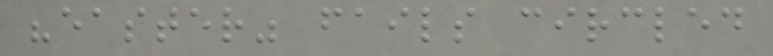"easter" fails circled
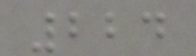224
